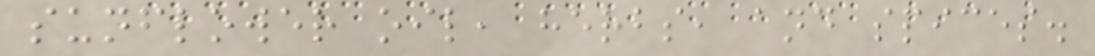sunflower oil, herbs, and spices.
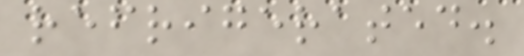refrigerated.
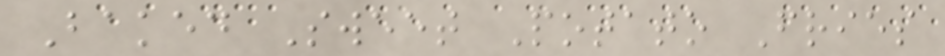Baked Sweet Potato Fries
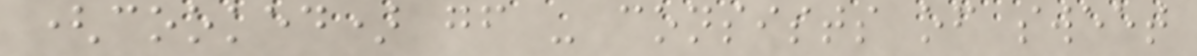(cooked) gf - consists of sweet
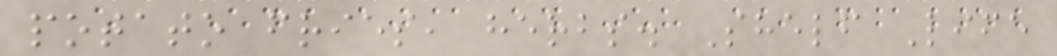potato fries, herbs. Shelf Life
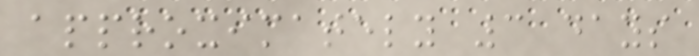approximately 3 days
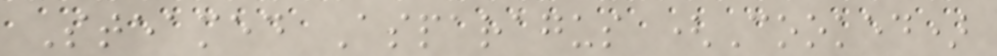Steamed Asparagus (Cooked)
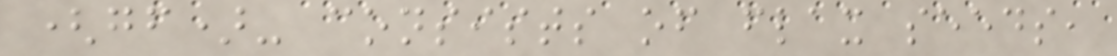(gf)- consists of flax seeds,
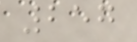257
